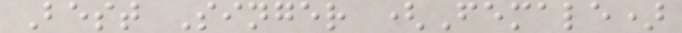Best Singer (Female)
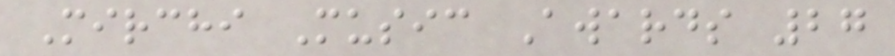Mirchi Music Awards 27
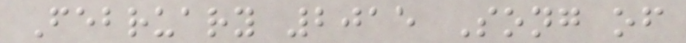February 2015 Song of
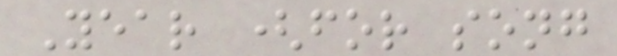Year (for song
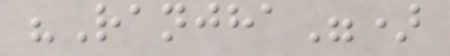"Ranjha")
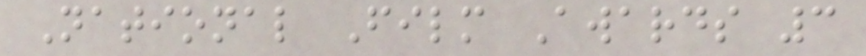National Film Awards 3
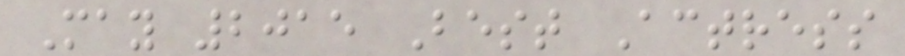May 2015 Best Actress
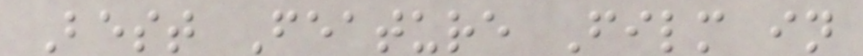Best Feature Film in
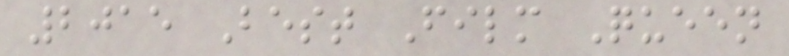2015 Best Film Queen
